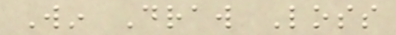Win Draw Loss
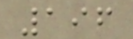196
